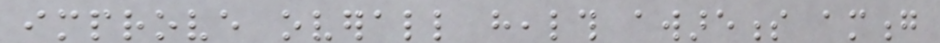improve overall health awareness among
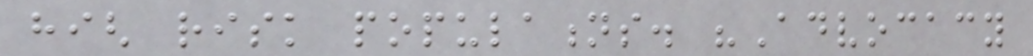high risk populations. "Advocacy
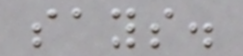says.
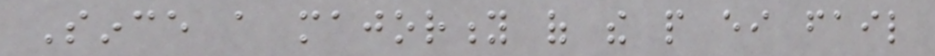Since a majority of the people either fail
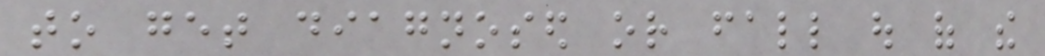to get diagnosed or fall out of the
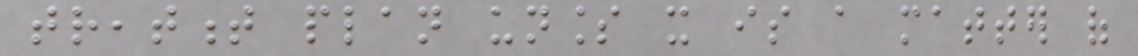treatment plan unless it is a matter of
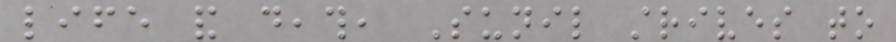life and death, Sunil strives to
